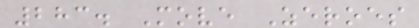283. Move Zeroes
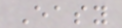Easy
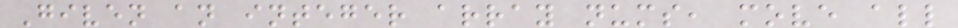Given an integer array nums, move all
